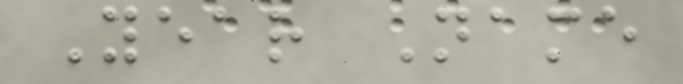Year Name
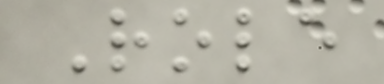Role
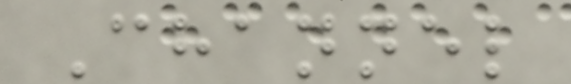Channel
